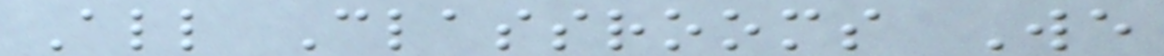All Classrooms We
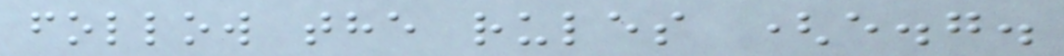follow the rules (e.g.
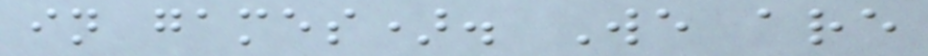in games). We are
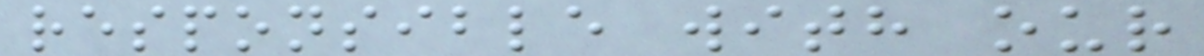responsible with our
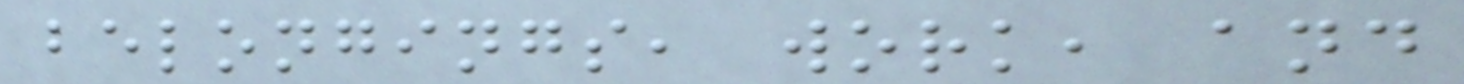belongings, work, and
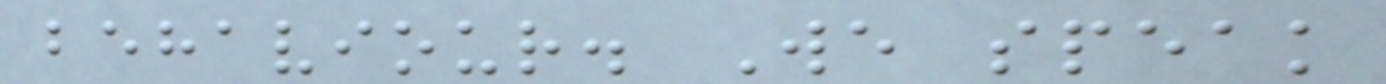behaviour. We speak
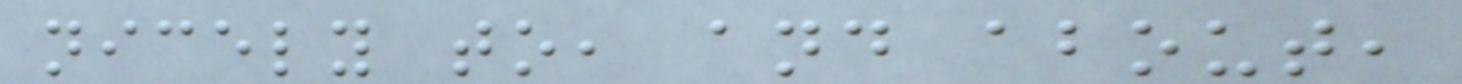nicely to, and about,
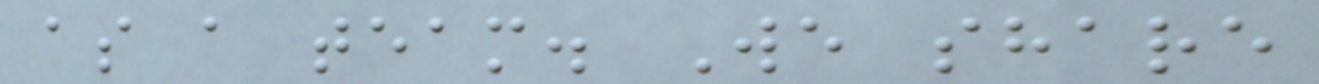as a team. We share
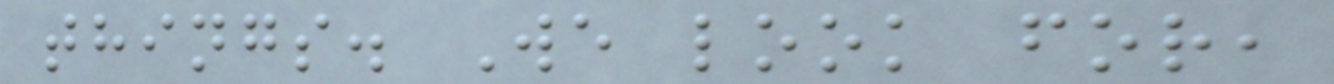things. We look for,
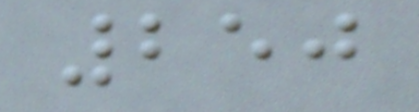250
